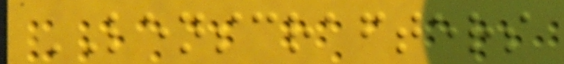LENSCRAFTERS
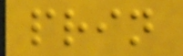prin
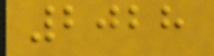2028
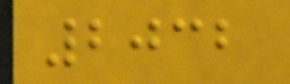2032
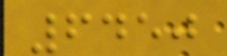6450
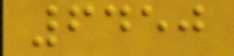6450
